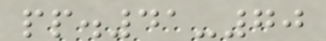pp.41-70
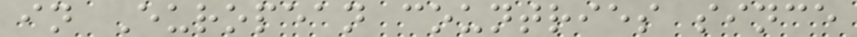in European countries since
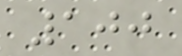100
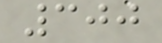300
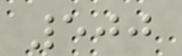500
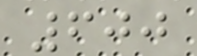600
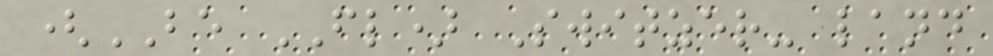(BE FL) Switzer- land
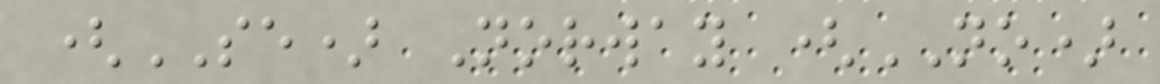(SE) Norway (NO)
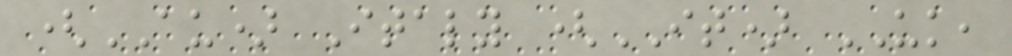(AU) Italy (IT) UK,
